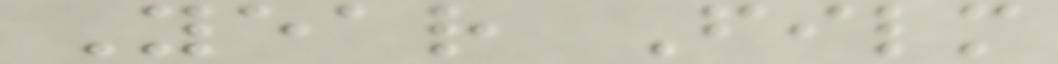Year Film
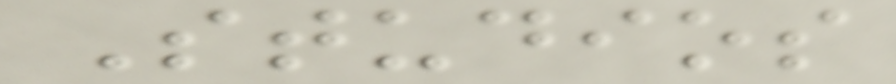Studios
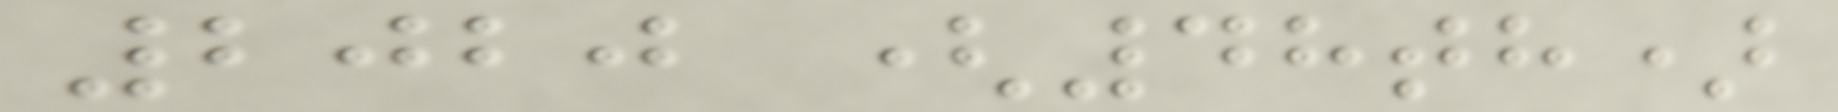2020 (48th)
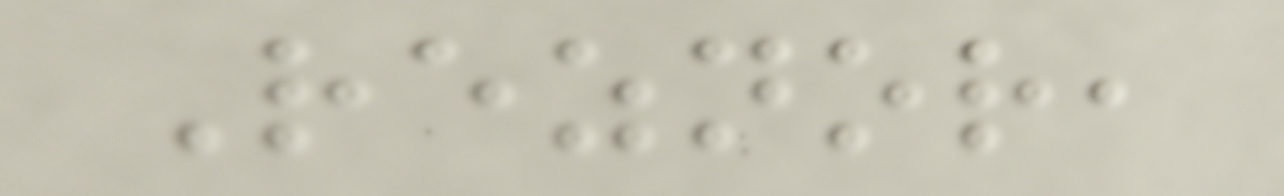Reznor,
